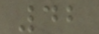42
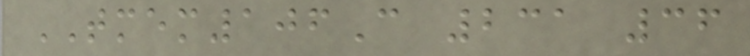TMEM106C 231 36
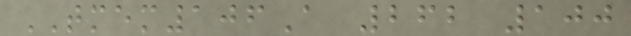TMEM106A 262 100
